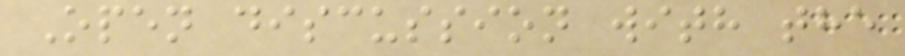Open discussion with the
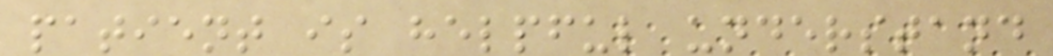patient is helpful understand
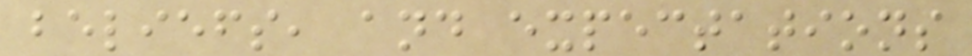beliefs, and expectations
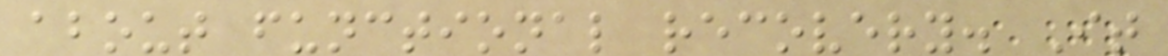about functional recovery. It
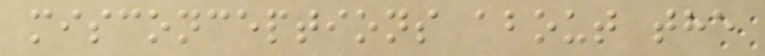misconceptions about the
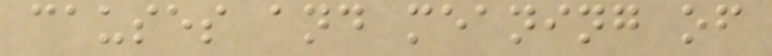causes and meaning of
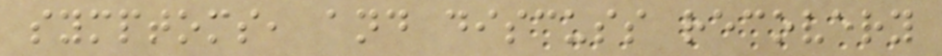symptoms, and discuss recovery
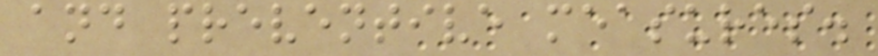and preventive measures.
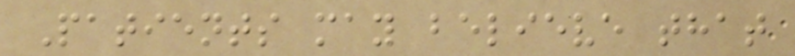Patients may believe that
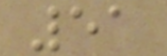51
